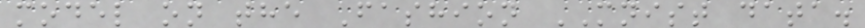model on the Fashion MNIST data.
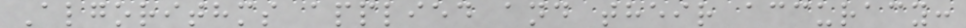Algorithms applied and their accuracy:
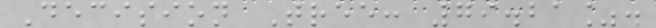Decision Tree: 79.21%.
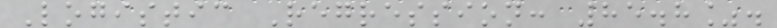Logistic Regression: 85.8%.
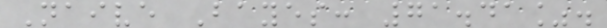Naive Bayes: 71.41%.
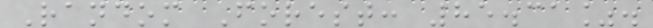Random Forest: 85.31%.
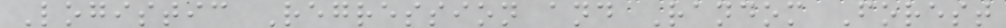Logistic Regression and Random Forest
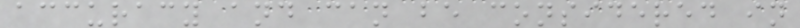accuracy and can be considered in
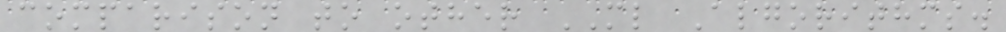comparison to other ML Algorithms.
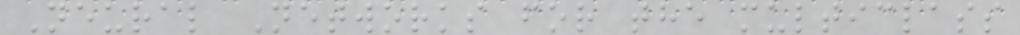Neural Networks for the multiclass
